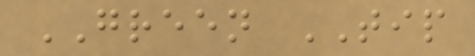GREEN TIP
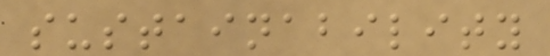sustainability
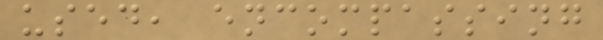used, encompassing
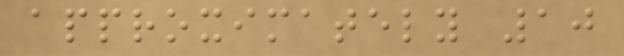approximately 10
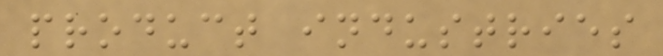product industries
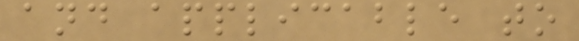and applicable to
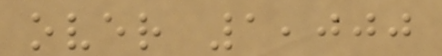over 1,000
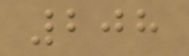208
